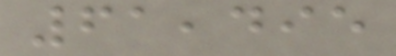61,495
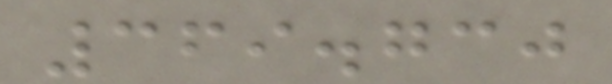369.730
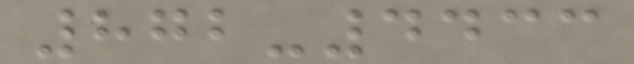872-4433
